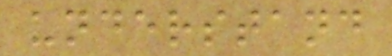understand
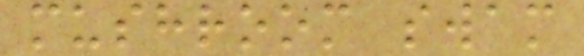mushroom swam
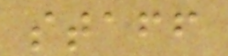staff
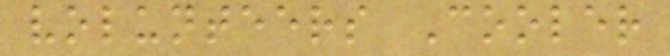volunteers Cooler
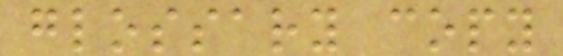glossary copy
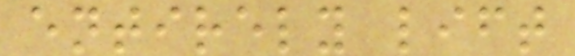entirely lift
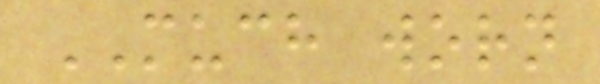MUCH worn
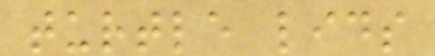turtle lids
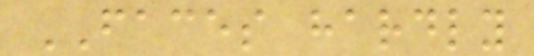FACES hardly
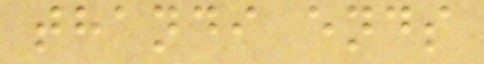thandi ends
